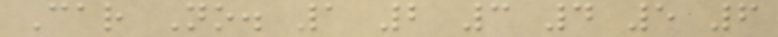Car No. 1 2 3 4 5 6
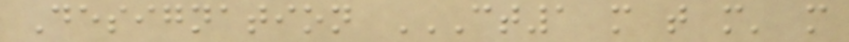Designation CT1 M T M' M
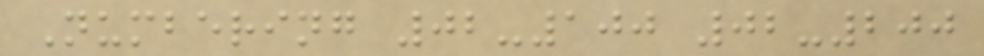Numbering 02-100 02-200
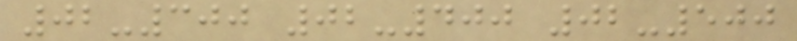02-300 02-400 02-500
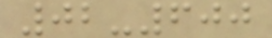02-600
